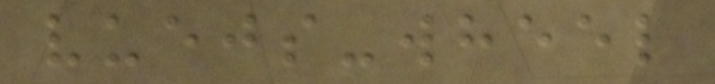vuejs-wheel
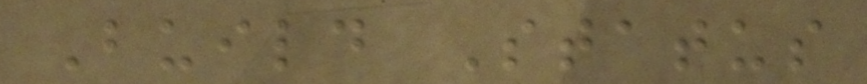Build Status
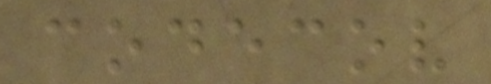codecov
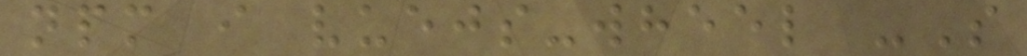npm i vuejs-wheel -S
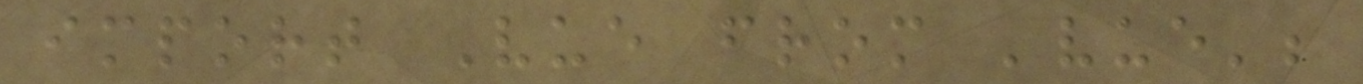import Vue from 'vue';
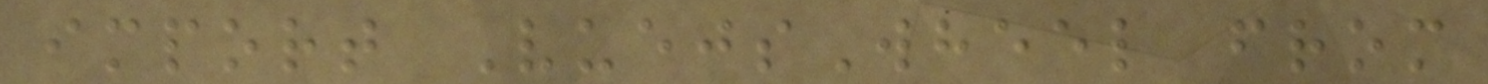import VuejsWheel from
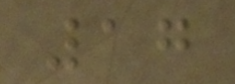17
